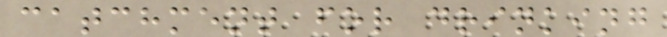catchment for drinking
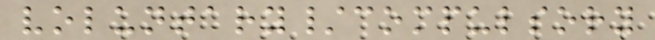voluntary/compulsory
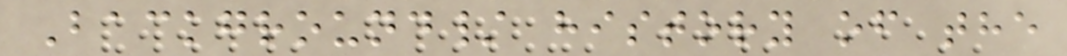Background/ history of the
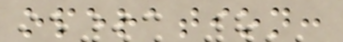operation:
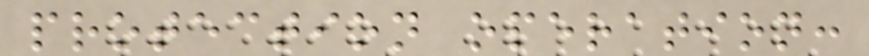protection operation:
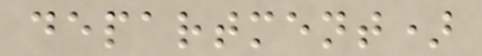department)
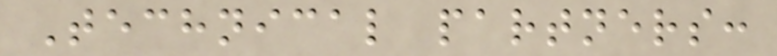Technical partners:
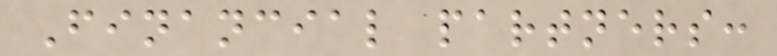Financial partners:
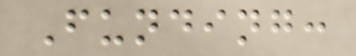Funding:
